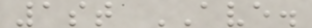1st AVE.
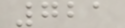721
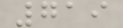719
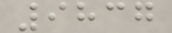9837
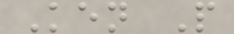Ken P
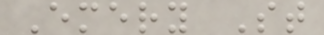Emery St
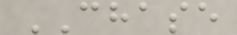CHASE
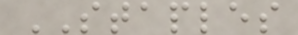STAPLES
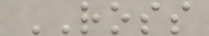ROSS
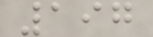197
